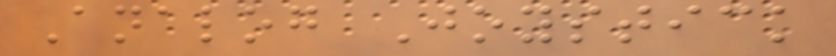Analog Joystick
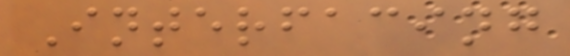Interfacing
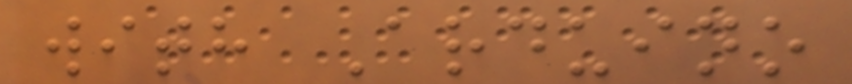with Arduino
